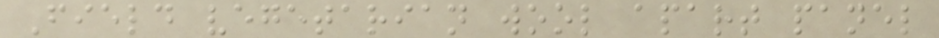Field vegetarian wool apart panel
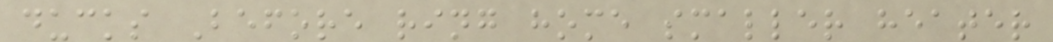ducks Before ring home smaller heater
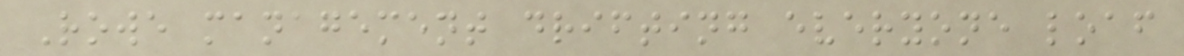Rowe management drifting everyone loaf
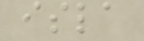isla
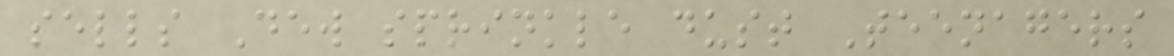sells Dew sprinkle dust Teenagers
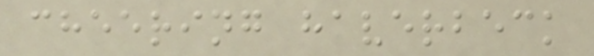cheering haverbeck
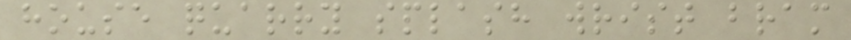house quarry splash wrist bram
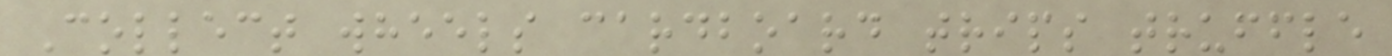Collect wheels cardboard trips truffle
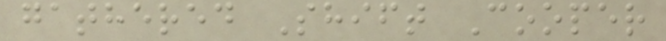gathered Shift Cooper
